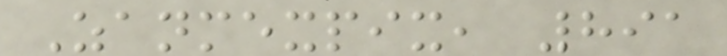Zanmexpix, 891
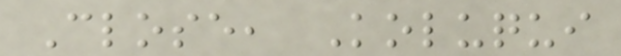Close, Koluqui
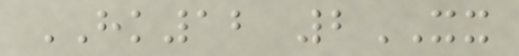HK12 2XX
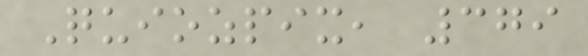Quiozpix, 379
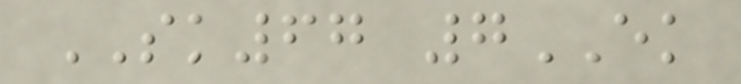SK67 7EK
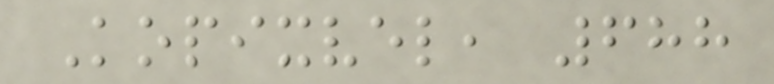Kopixvel, 688
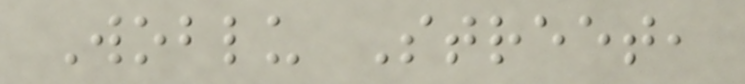Woblu Street,
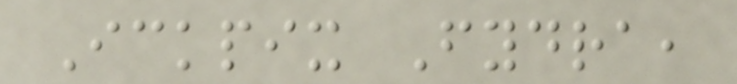Ickpix Fydra,
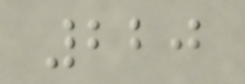220
